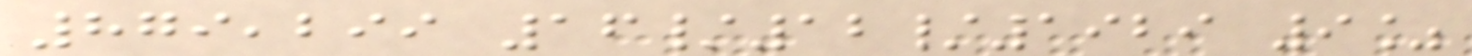879,299 16/12/1929 9%
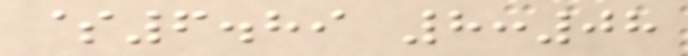$6.89 8:08
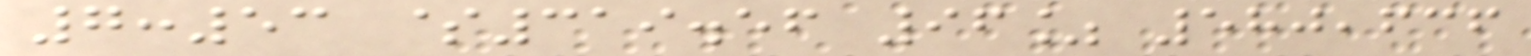7:53 $319.56 96% 580,636
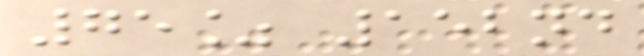75% 152nd
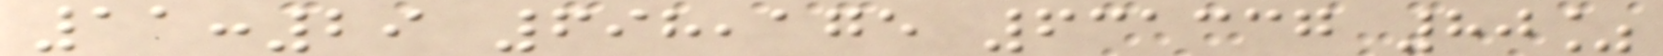11:29 698,175 631337 80%
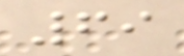69
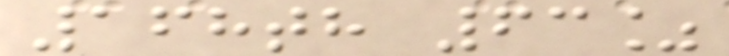168th 63%
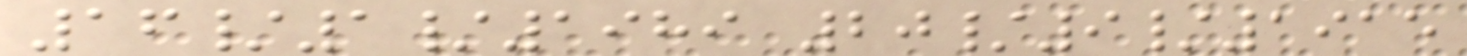16/1/1989 20/9/1915
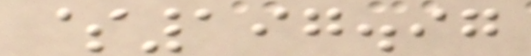$197.97
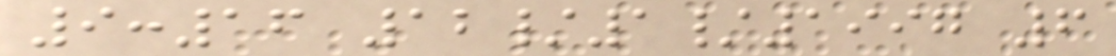9:16 12/1/1997 6
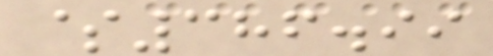$386.99
